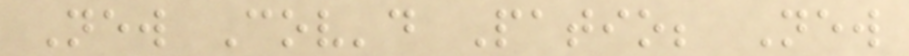New Cov'd Patio; New
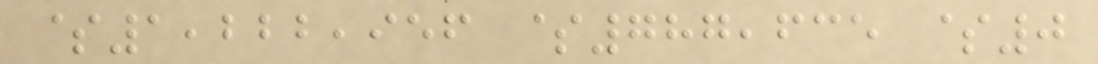$1,222,956 $787,635 $0
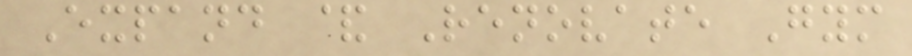Expand & Renovate Gym
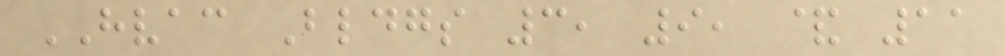HVAC Bldgs 3, 9, & 11
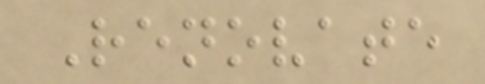Renovate
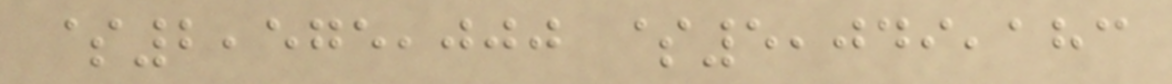$2,575,000 $5,049,183
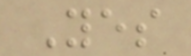Yes
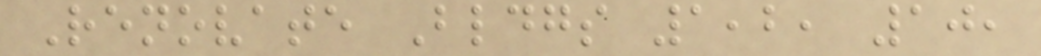Renovate Bldgs 1,2, 10,
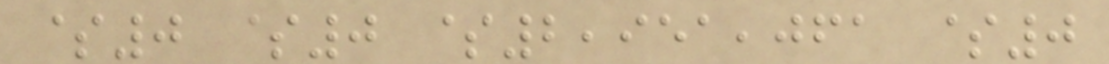$0 $0 $2,951,061 $0
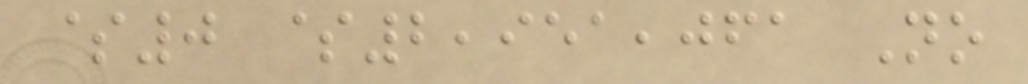$0 $2,951,061 No
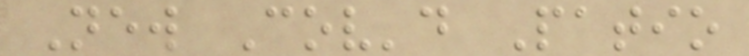New Cov'd Patio
